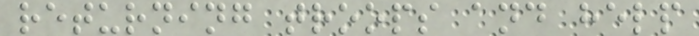returning troops and help
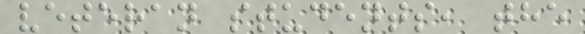veteran students, the
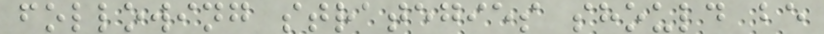following strategies should be
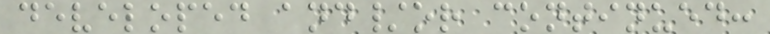developed and/or continued:
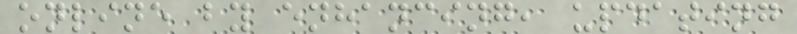online by enhancing, updating
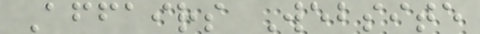Affairs Website
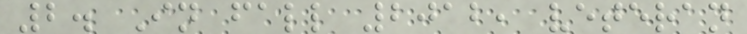2. In fall 2012, veteran
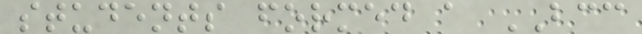students formed a BCC
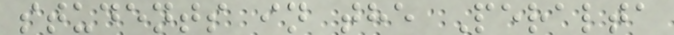students in the Peralta
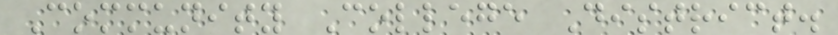Community College District.
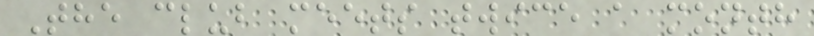The club meets twice a month
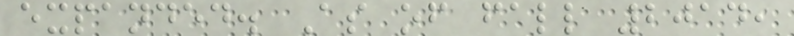expanded. As of fall 2014,
